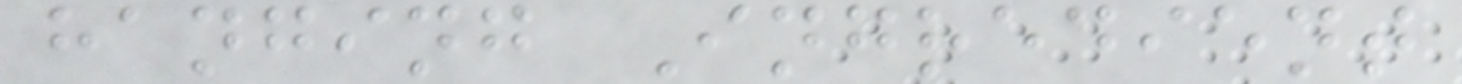hanging Ingredient
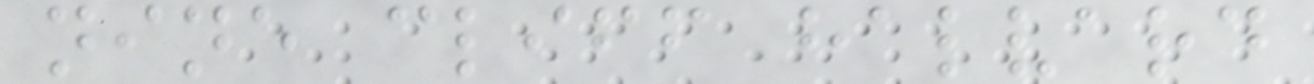nine cliff halvard
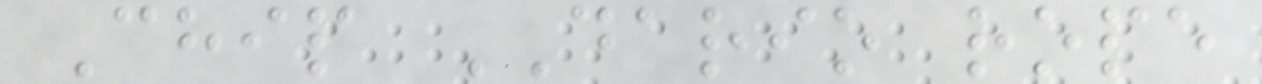Chip DARIO rope
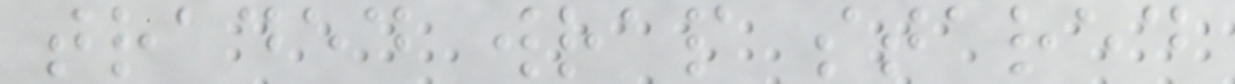traded wrap stared
